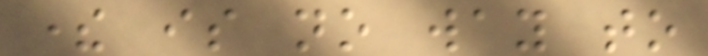there is no way to
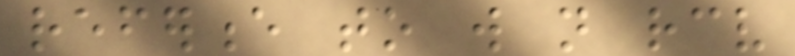reference to will not receive
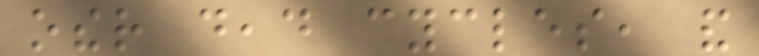other dead cycles, and
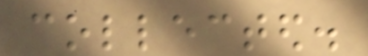collected.
